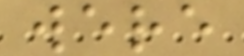were
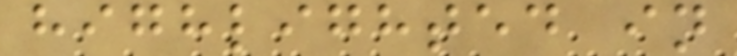highlighted in
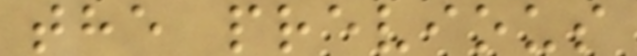the previous
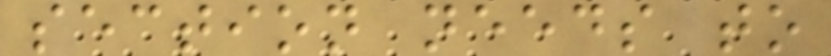section needs to
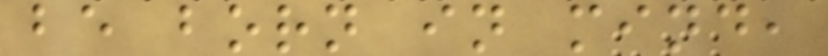be born in mind,
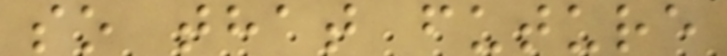so that future
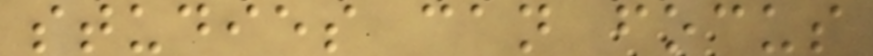studies can focus
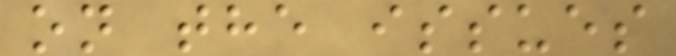on the issues
